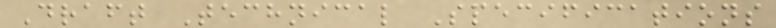Draft Technical Specifications
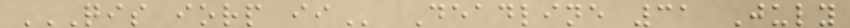QIS IORP II Deadline 31 July
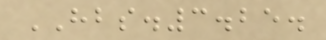HBS.3.25.
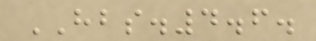HBS.4.6.
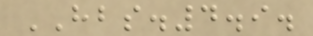HBS.4.9.
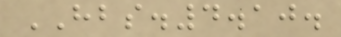HBS.4.10.
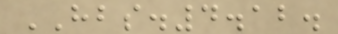HBS.4.12.
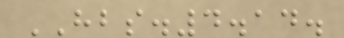HBS.4.14.
